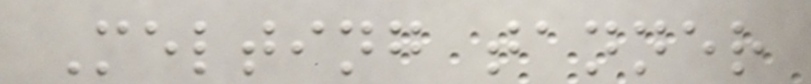Melting tanner
